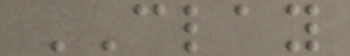CLAY
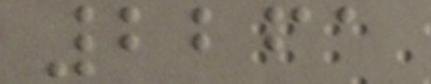2261
